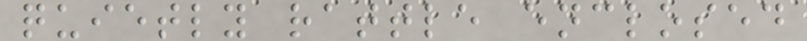quietly rattle enclosed
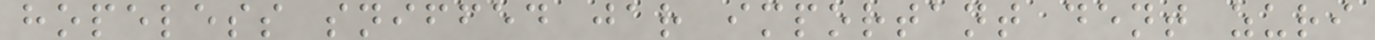hopeless sniffed jar important dent zuri
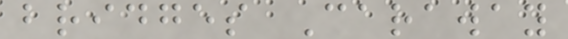bridges Caraway
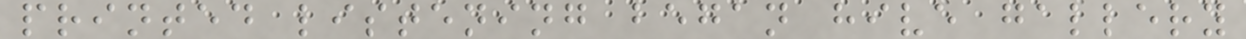printed listening began hive gallery
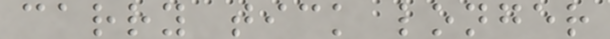carry tick longer
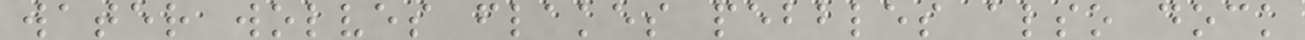water wolves flakes pebbles also dock
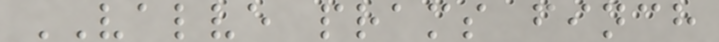VALVE prams finch
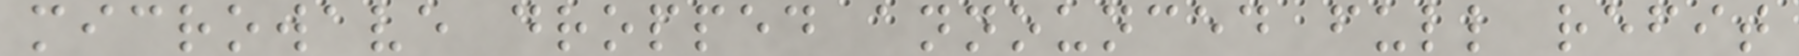microwave dropped announced full refit
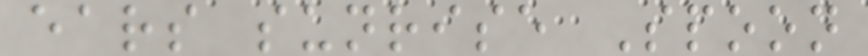ears sunrise Spoon
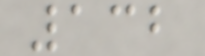132
